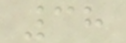38
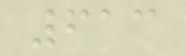613
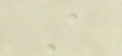A
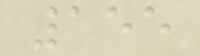155
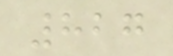827
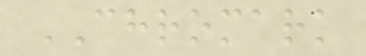CHROMARK
